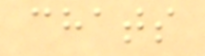chats
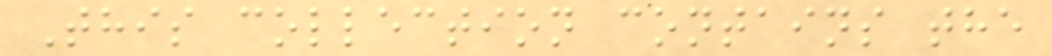This collection contains the
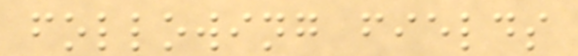following fields
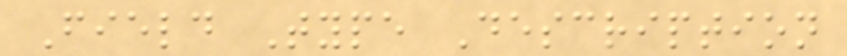Field Type Description
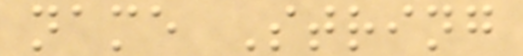name String
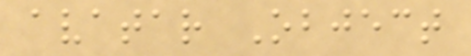avatar Object
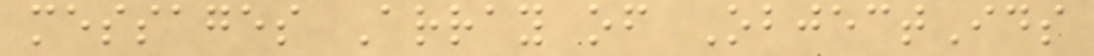messages Array of ObjectIds
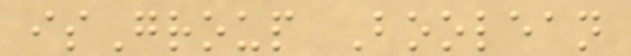isGroup Boolean
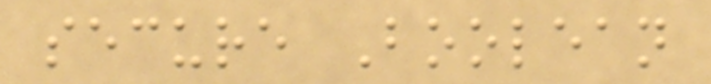secure Boolean
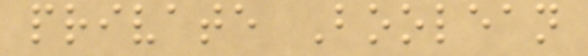private Boolean
